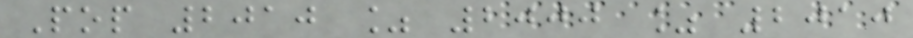Pop 2010 % 2000 % 2010
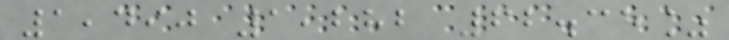1,490 1,282 62.35%
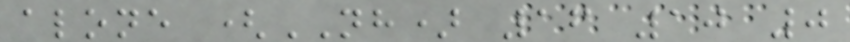alone (NH) 16 10 0
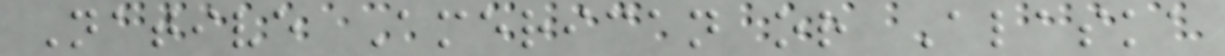Native American or Alaska
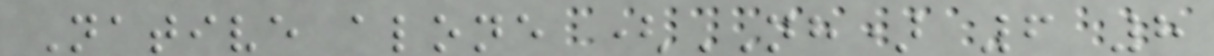Native alone (NH) 6 8
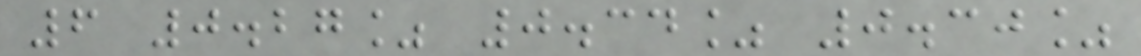6 0.27% 0.34% 0.30%
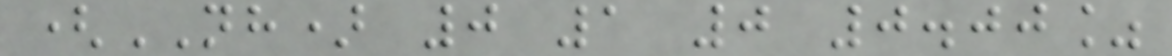(NH) 0 1 0 0.00%
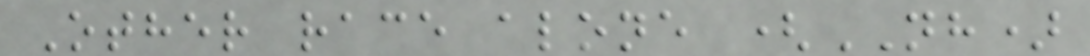Other race alone (NH)
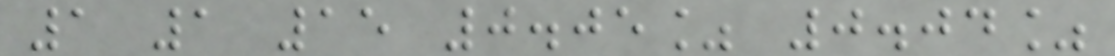1 1 15 0.05% 0.04%
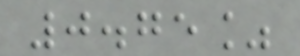0.75%
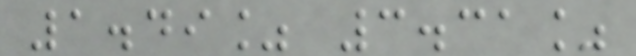1.49% 3.31%
